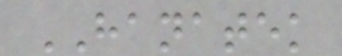HANATEK
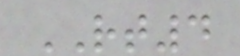RT4
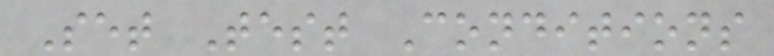Set Test Conditions
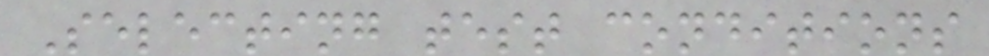Selecting test conditions
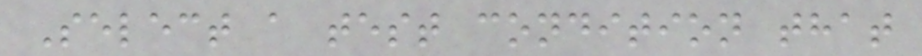Select a test condition that
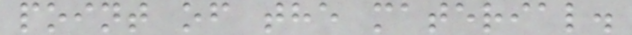point of the material.
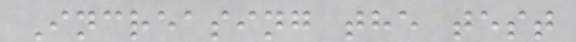Increasing the test
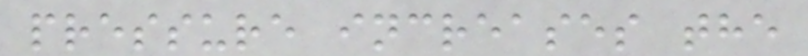pressure increases the
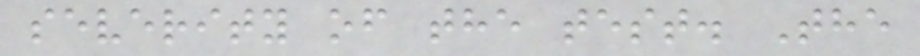severity of the test. The
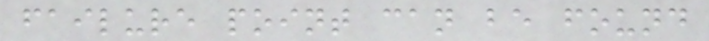failure point can be found
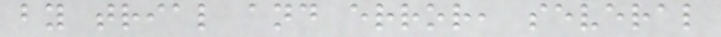by trial and error, several
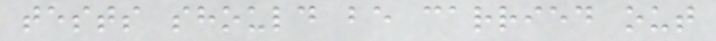tests should be carried out
